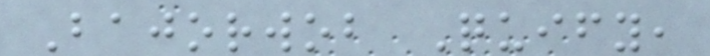Bajorwob Quify,
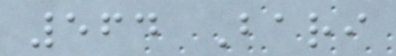564 Bari
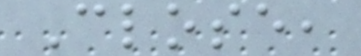Close,
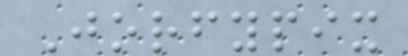Jorfypix
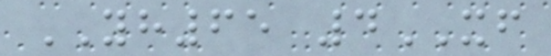YH65 4XF
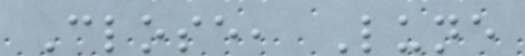Close, Lune
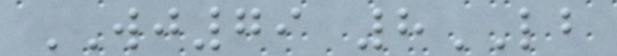WJ79 8LB
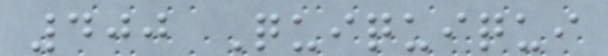400 Quiquiqui
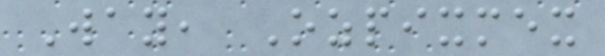Way, Ozpixmex
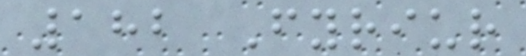182 Fyriur
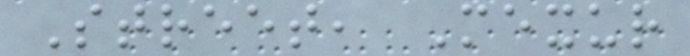Street, Mexur
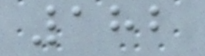182
